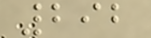292
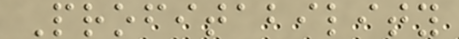Profitability
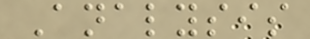Analysis
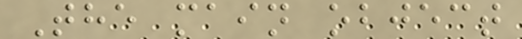The main object
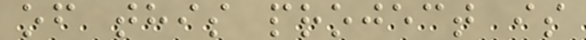of this project is
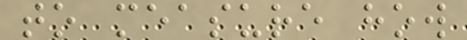to measure how
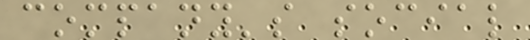company's social
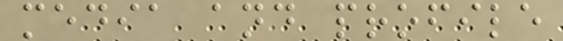media and profile
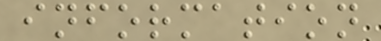information
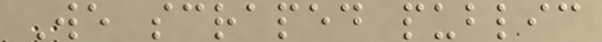We scraped public
